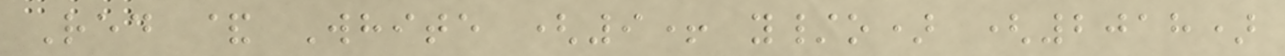Red & White (9+ y/o) (2018)
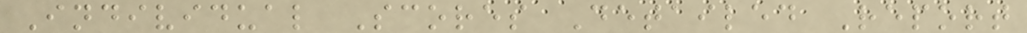Individual Scores Detailed Report
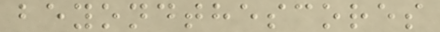beyondthescores
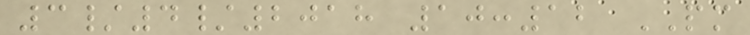3/4/2018 10:12 PM
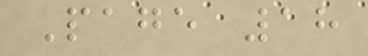Page 18
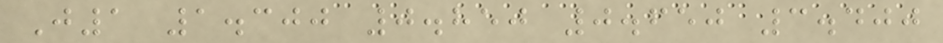J1 1.300 0.850 0.650 3.400
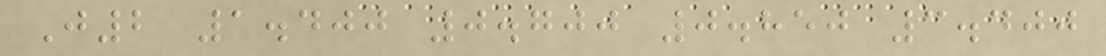J2 1.400 0.700 0.850 3.400
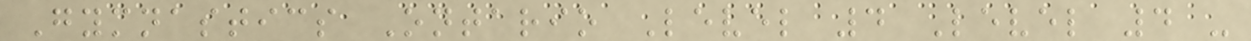Gymnastics Ontario Level 4 Level 4 -
